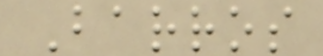Barros
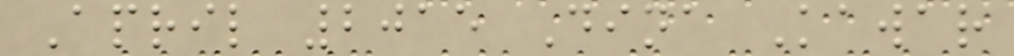April 2015 Dina Kawar
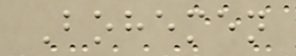Bohemen
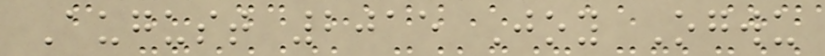August 2015 Joy Ogwu
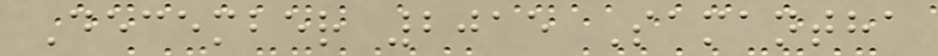December 2015 Samantha
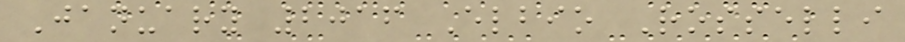January 2016 Elbio Rosselli
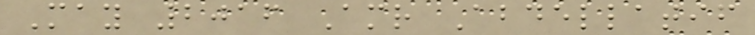May 2016 Amr Abdellatif
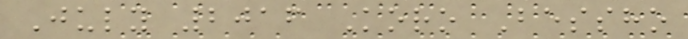July 2016 Koro Bessho
